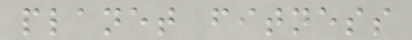planet fitness
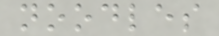noodles
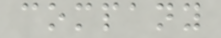company
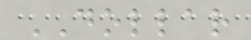DOLLAR
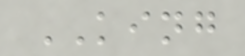KING
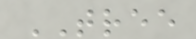TREE
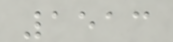1513
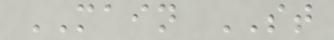MAIN ST
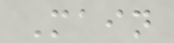Main
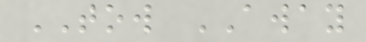TOW AWAY
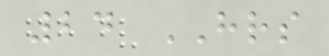24 HRS
